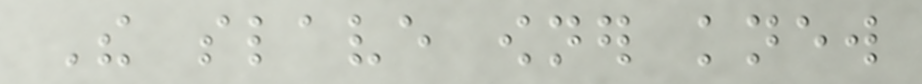The slave owner knew
